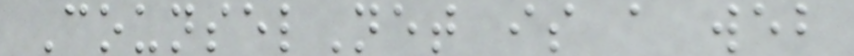CounselNet is a web
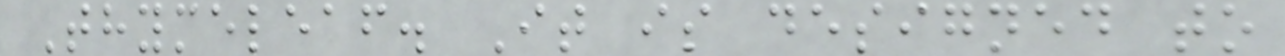Thymeleaf. It is designed to
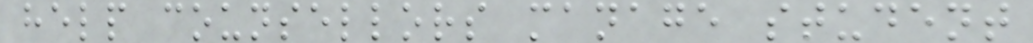help counsellors manage student
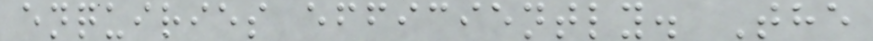enquiries efficiently. The
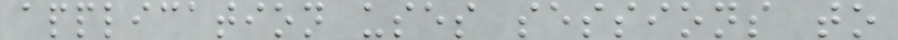application uses sessions to
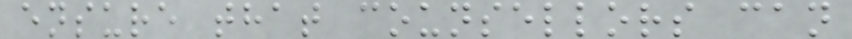ensure that counsellors can
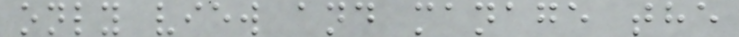only view and manage the
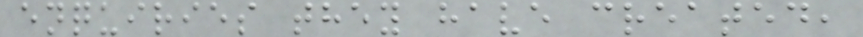enquiries they have created,
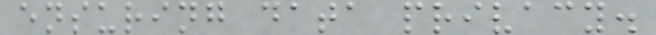ensuring data privacy.
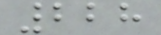228
